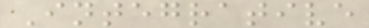Integrative
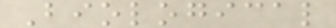Biological
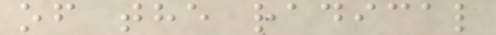of the radical
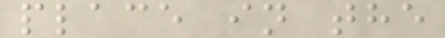place in the
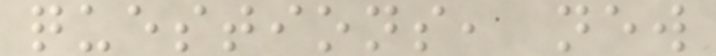questions, new
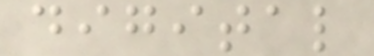digital
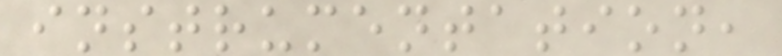instrumentation,
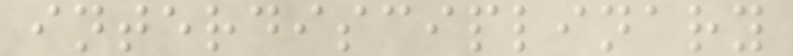interdisciplinary
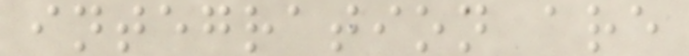integration are
